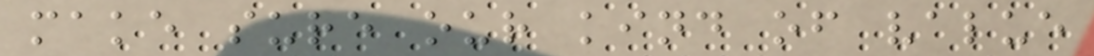make sure our kind of value
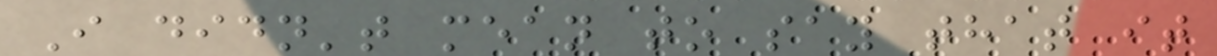I didn't mean to say that it
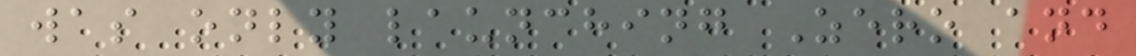was only launching Zero and
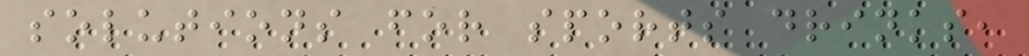solutions for sports drinks,
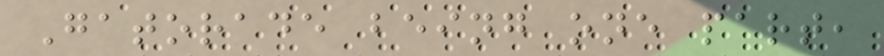Gatorade being one part,
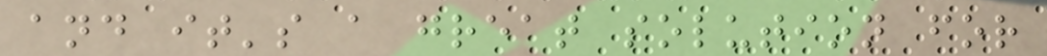and it's a great solution for
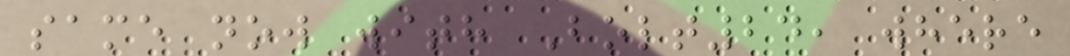same now with Bolt24, where
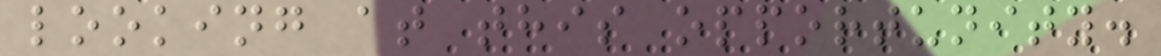looking at this opportunity.
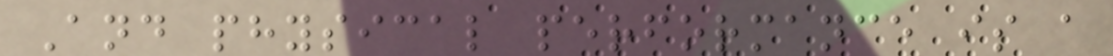And physical performance is a
